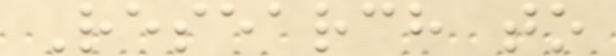Research to
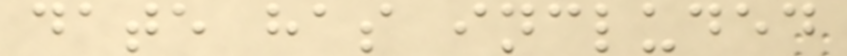date has included
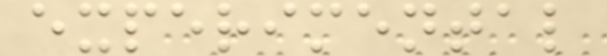experimental
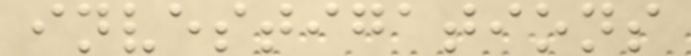investigations
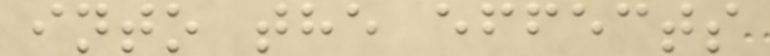into the effects
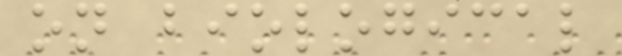on biological
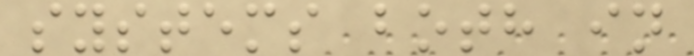systems both in
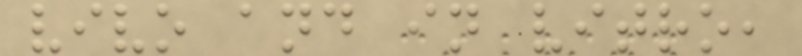vivo and in vitro,
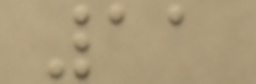11
